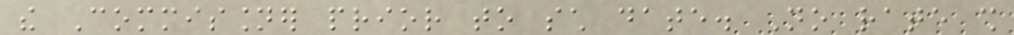the Commissioner prior to such date. No rate shall
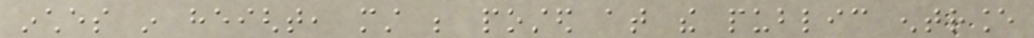inches in height, must be posted at the public entrance
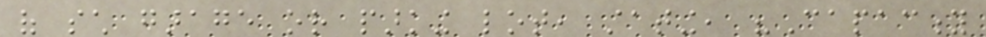of such garage or parking lot, stating, "Capacity
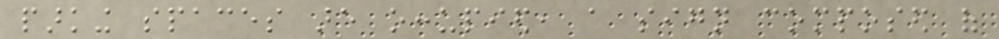parking spaces are occupied, a sign composed of
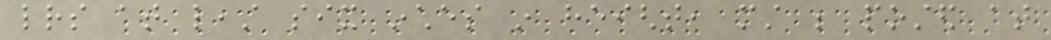letters at least six inches in height, must be posted at
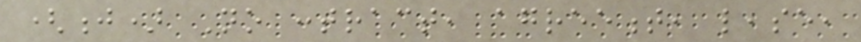(j) No contract, agreement, lease,
